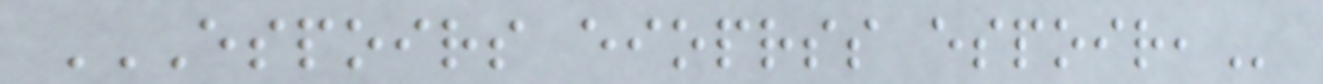ESPOIRS EIOPRSS ESPOIR,
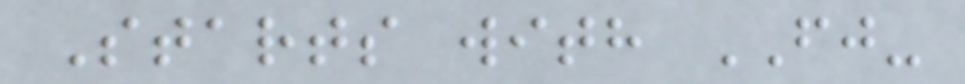Starts with FJ-
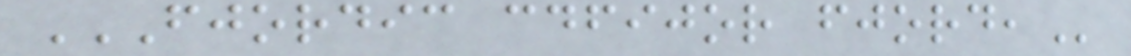FJORDIC CDFIJOR FJORD,
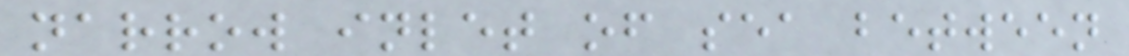narrow inlet of sea between
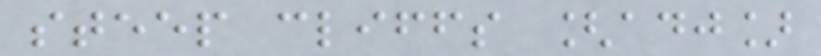steep cliffs [adj]
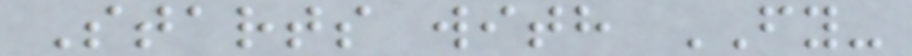Starts with FY-
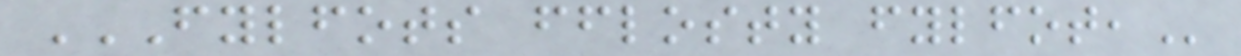FYLFOTS FFLOSTY FYLFOT,
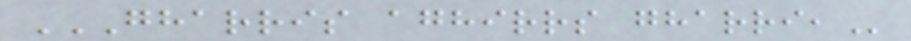GHARRIS AGHIRRS GHARRI,
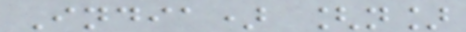India) [n]
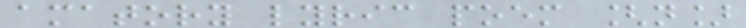amatory lyric poem [n]
